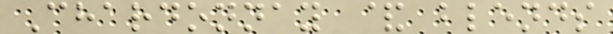Chardonnay & blends
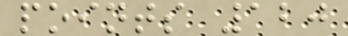points 120
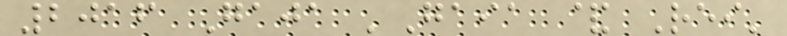2016 Gaja 'Gaia & Rei'
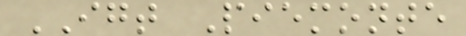IGT Piemonte
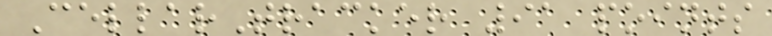CellarTracker 91 points
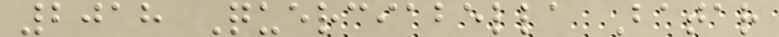2018 Querciabella Batar
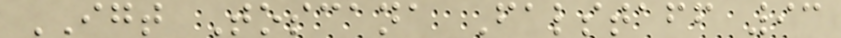IGT Toscana Falstaff 93
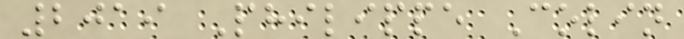2019 Philippe Colin
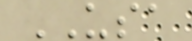USA
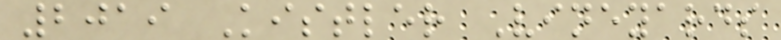2019 Kistler Vineyards
